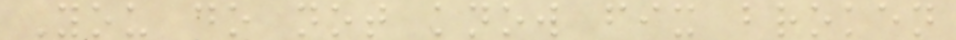You do not know fix broken
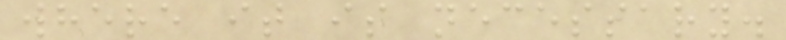where it is necessary.
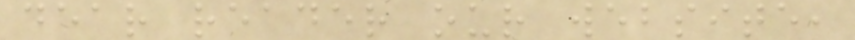dear reader our website,
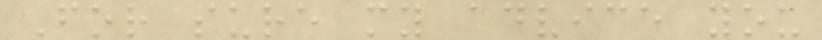For sure my advice you
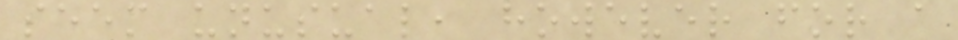seem unusual, however for a
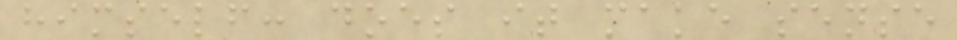himself: does it make sense
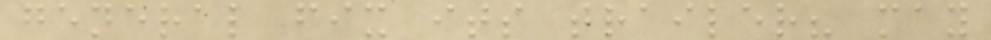general fix its trailer? may
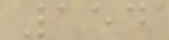154
